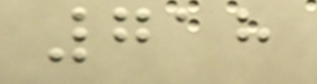718
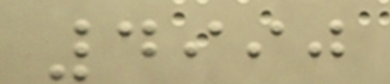4990
